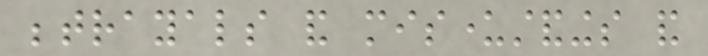betrayals and misunderstandings and
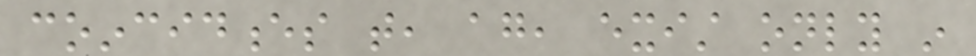coincidences that, again, exist only in
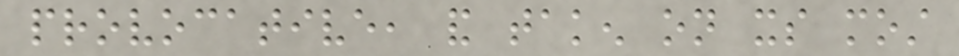provocative, and taken on its most
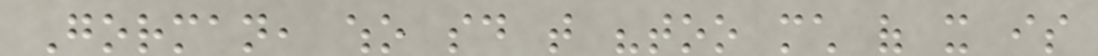Gorman, who said that "too much of it is
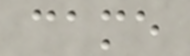came
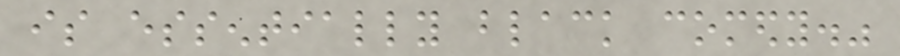is essentially black comedy."
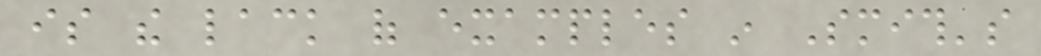is the lack of examples in Smith's
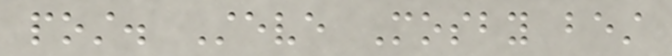post. Steve Mosby best
